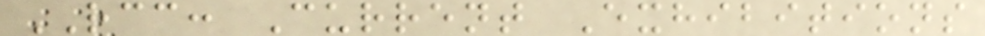RCC: Current Exhibitions
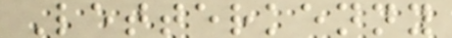Letterkenny
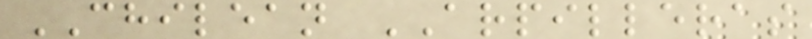CHILEAN ARPILLERAS
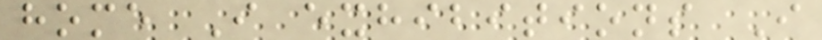home I exhibitions I
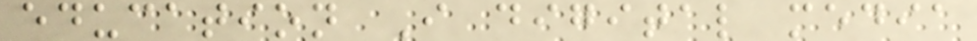education I digital media
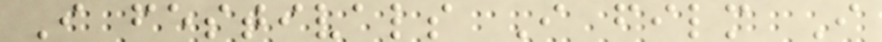I festivals I film I
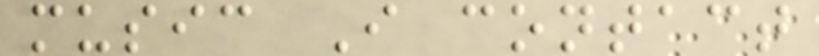music I contact
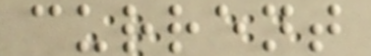current
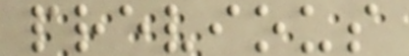previous
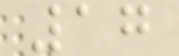17
